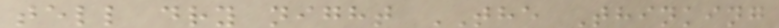tell dry night THE Thinking
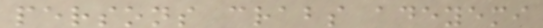persons crabs adeyemi
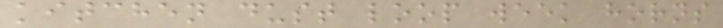kitchen dust loop week horns
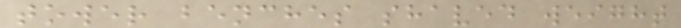tower benches shaved weight
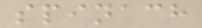spinach
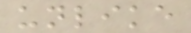unlike
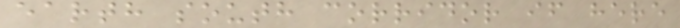earth south corridor if here
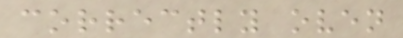correctly oven
